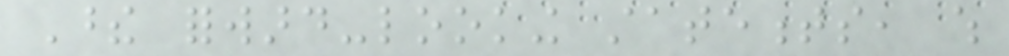These forward-looking statements, which
